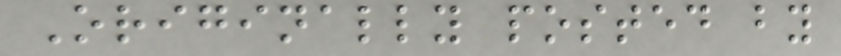Originally posted by
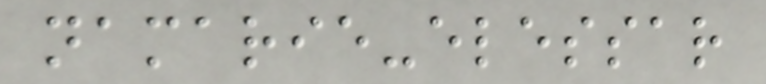namarie-elessar
